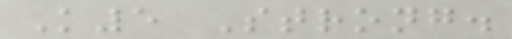K5 Strong.
